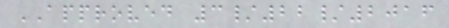APPROVED 3/22/2016
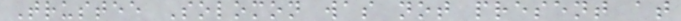Trustee Solomon was not present at
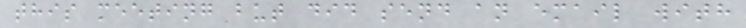this meeting but did send an email with
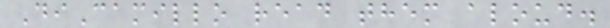DiCamillo read them aloud.
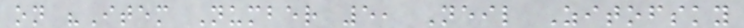on "Item Number 5, Neil Zitofsky
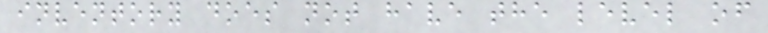inventory does not have the level of
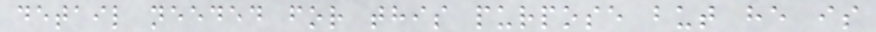detail needed for this purpose but he is
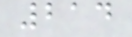214
